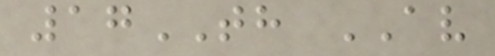17TH AV
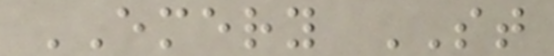EMERY ST
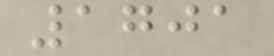1701
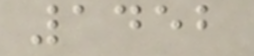1452
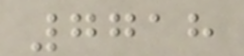7718
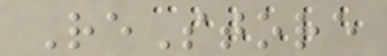ReStore
